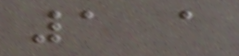1 a
